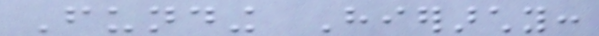Funding Hierarchy:
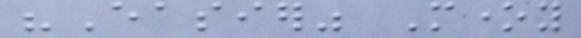"Easier" Money
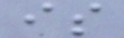is
